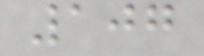107
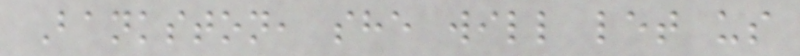Bankston, she will let us
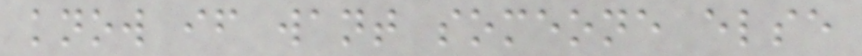know if want someone else
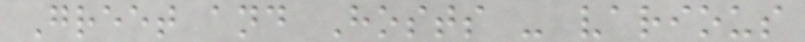Greet and Hosts - various
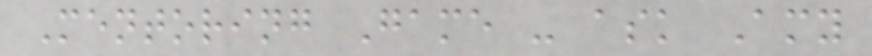Mentoring Game - ask Amy
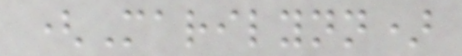(Marilynn)
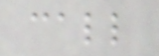call
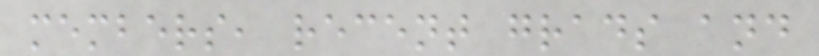members, recent grads and
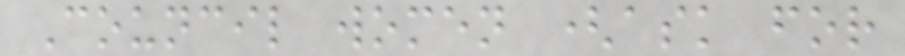Council women (ask for
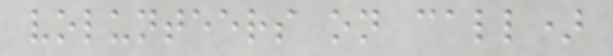volunteers on call)
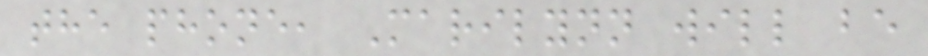the phone, Marilynn will be
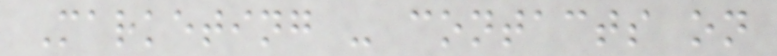Marketing - contacts on
